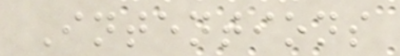Intentions
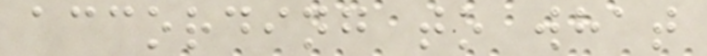according to what
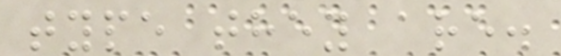type they are.
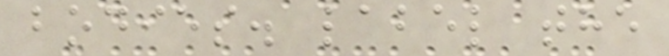bodies. label the
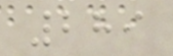289
